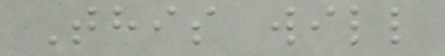This will
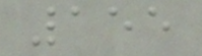155
